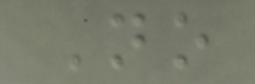No
